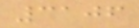3106
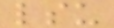lsu
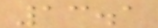13.1
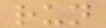run
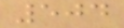504
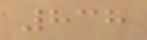838
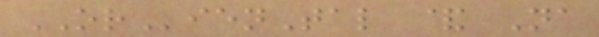ORienTal & Na
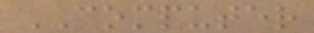COMPUTER
